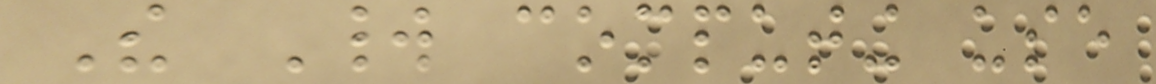The World computing use
